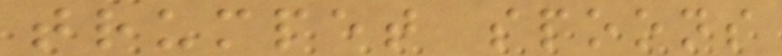trumpet spoons
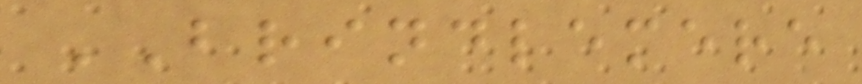BRINDLEMERE
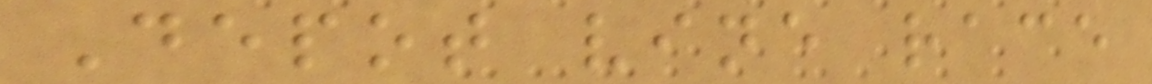Depot vine race
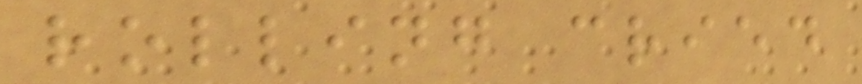rolling cried
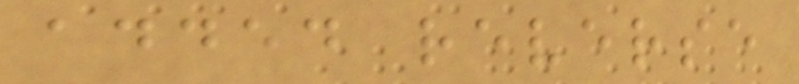added reverse
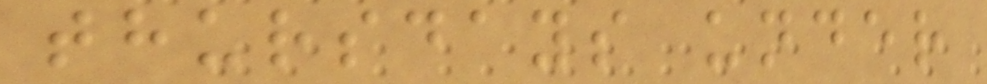thursdays under
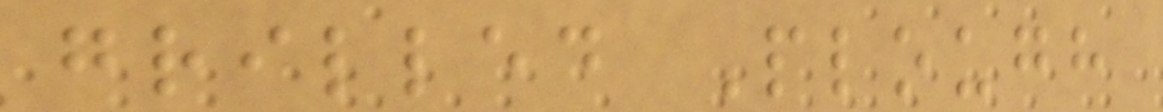grilled Plough
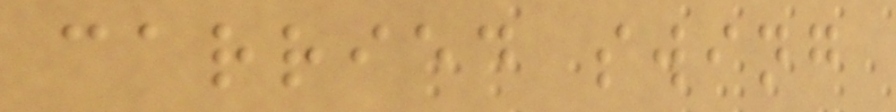carried swing
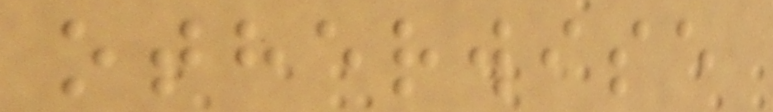otherwise
